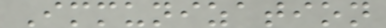Immunization
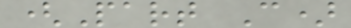(Part C)
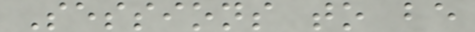Sessions to be
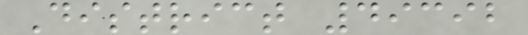District 49392
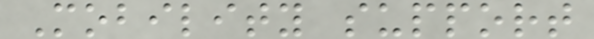Mobility support
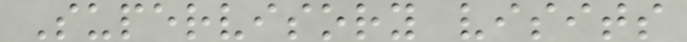Supervisory visits
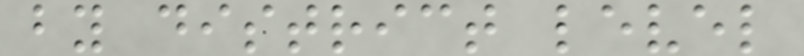by district level
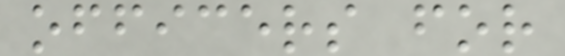officers for
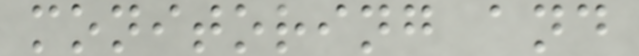monitoring and
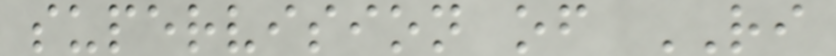supervision of RI
